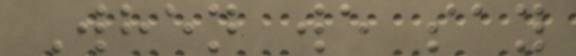When we say
